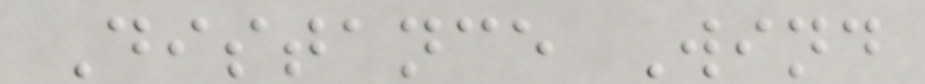Distance Wind
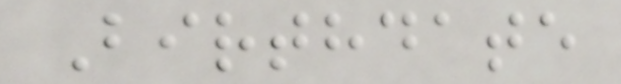Birthdate
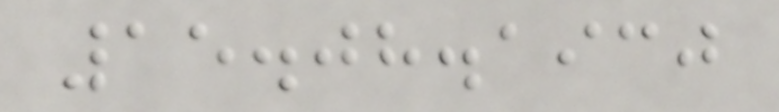15.08.1930
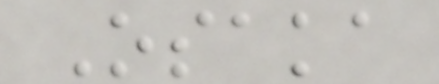Osaka
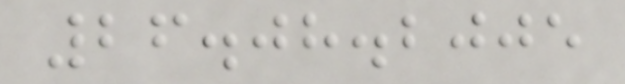26.08.2005
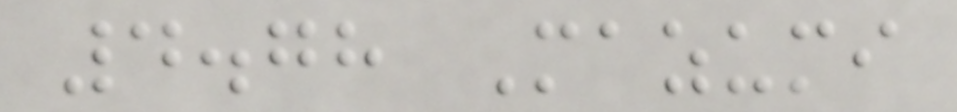4.78 Mazumi
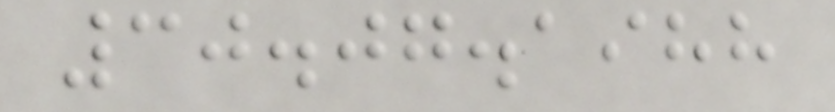30.07.1988
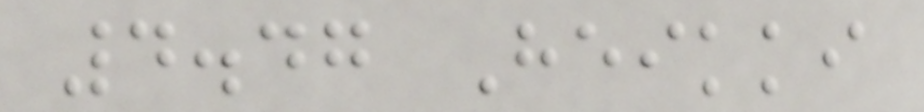4.47 Heikki
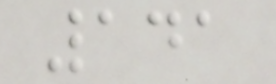141
